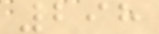298
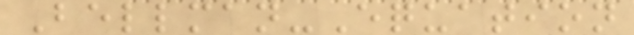Bellman-Equation
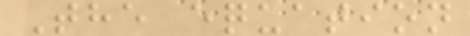The equation
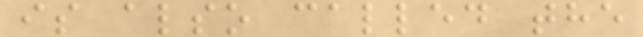is also called the
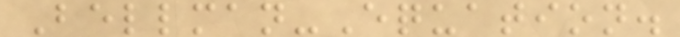Bellman-Equation.
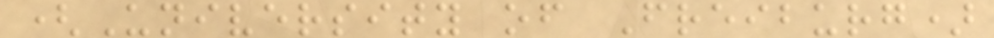(University of Freiburg)
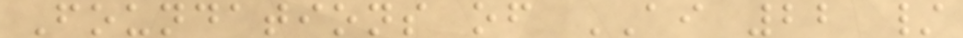Foundations of AI 22 /
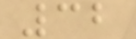32
